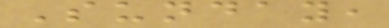Sunday,
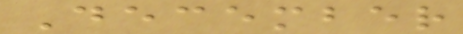December
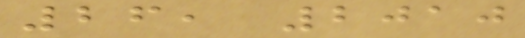26, 2010
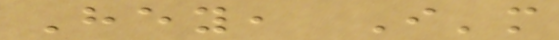Hey, I'm
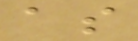as
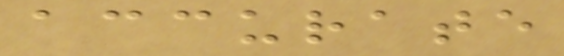accurate
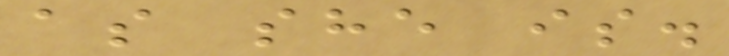as she is.
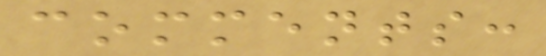comments:
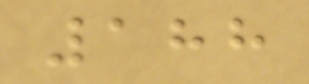188
